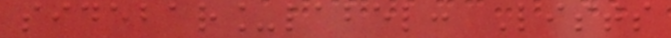sidebar_label: Lists
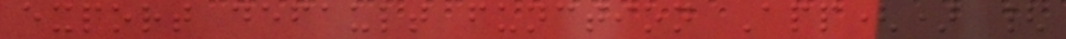export default function App() {
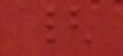{
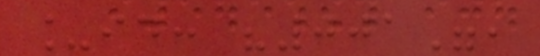_id: "001",
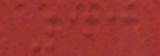43
